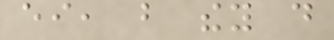either, but they do
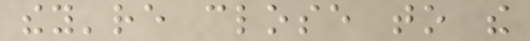they're close to the
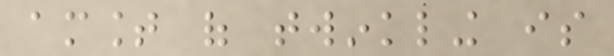amount of twinkling is
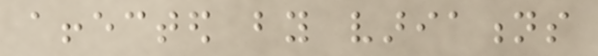affected by variations
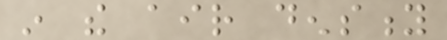in the air density
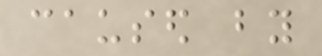caused by
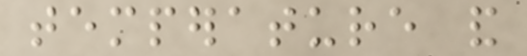temperature and
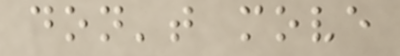don't move
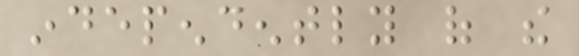independently of the
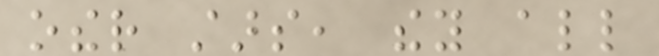other stars, they all
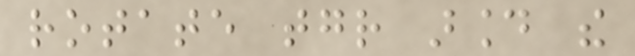rotate together around the
